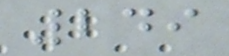249
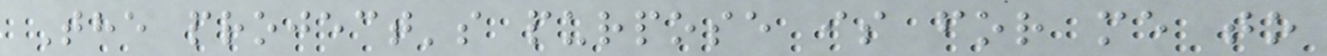The project's purpose is for me to
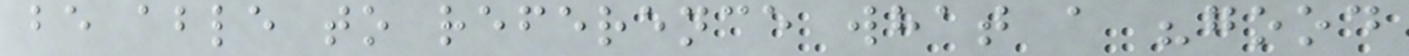be able to reference what a "good
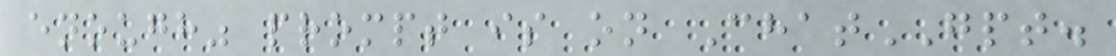enough" prompt is on ChatGPT.
